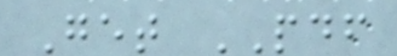Get PDF
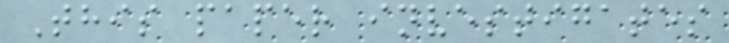This paper investigates
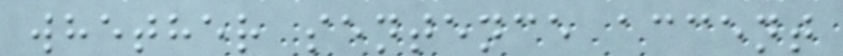whether sentence accent
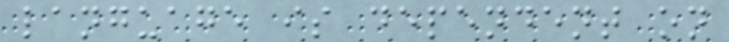language is dependent on
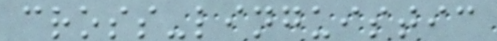cross-linguistic
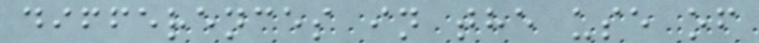differences in the use of
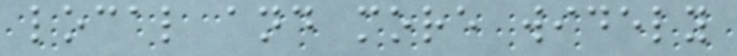local and more widely
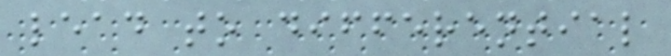lead to differential
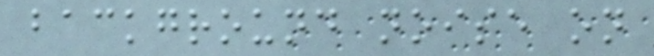background noise on
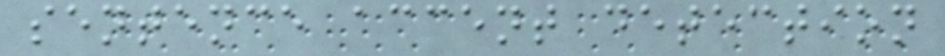sentence accent detection
